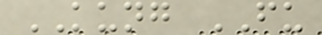KUNG FU
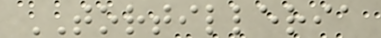TORTILLERIA
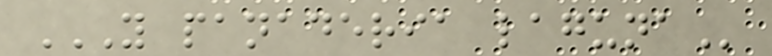Y PANADERIA LAGUNA
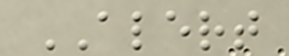ALERT
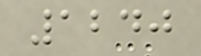1240
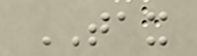TAX
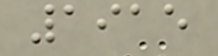1915
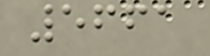5661
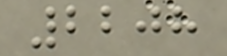2208
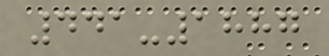441-1887
